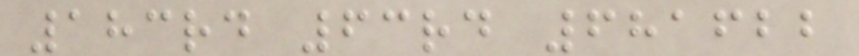183rd 63rd 681622
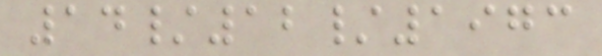14/12/1973
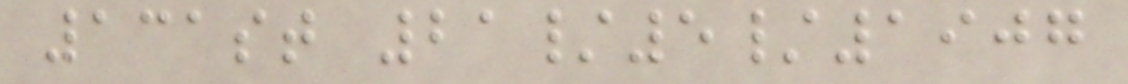131st 21/5/1907
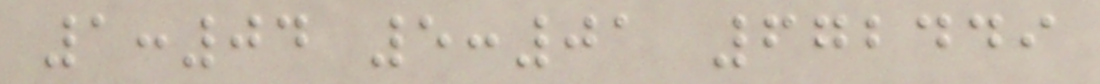1:04 5:01 672449
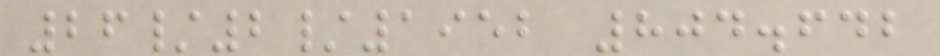26/2/1952 804.642
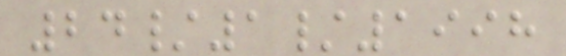24/1/1998
